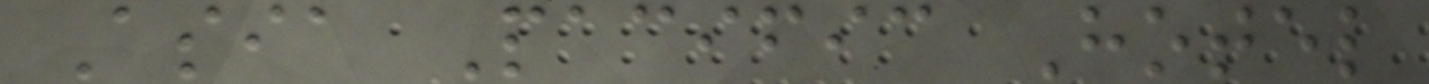Asia Pacific Hotel
